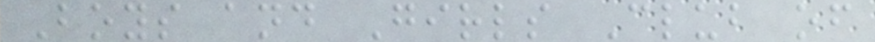Boys and Girls Club of
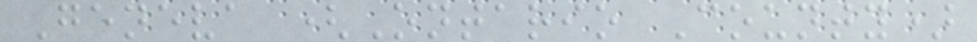Geneva (Ontario County)
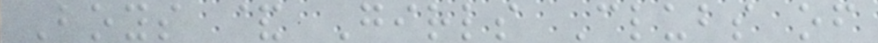Boys & Girls Clubs of
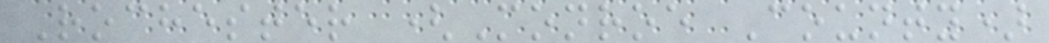Rochester (Monroe County)
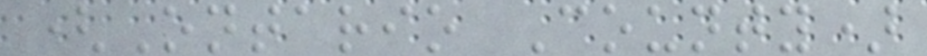(Ontario County)
